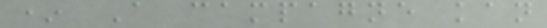* A campagne kan
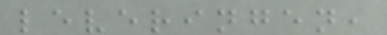leveringen,
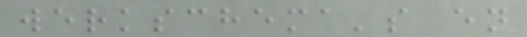werkschema's en
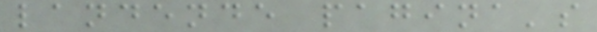landende pagina's
